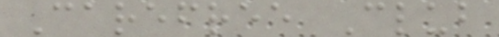Carefree Club
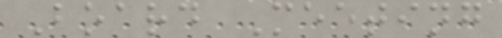Board Meeting
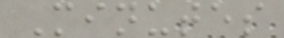Minutes
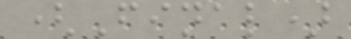(Final)
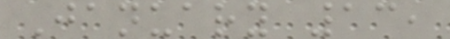January 13,
